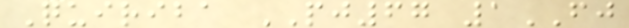Quiriba PJ67 1FJ
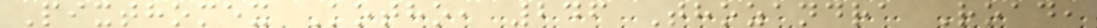Pixthomex Kotho, 246 Thozandra Road,
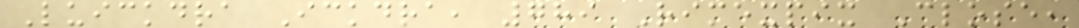Luickdra Ickdra, 789 Rimexpix Close,
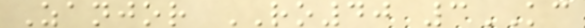Zanjor RO40 3KC
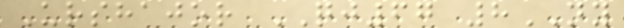Urshajor QJ67 8NY
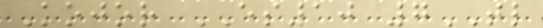Kojor ES10 7TL
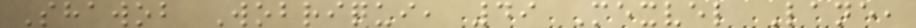Shawob Wobriqui, 49 Mexvel Lane,
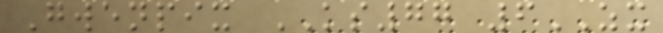Gwenpix KS77 6ZX
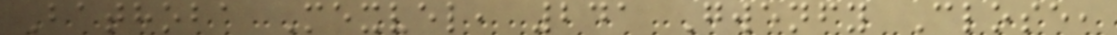Bathoba Mexvel, 241 Gwenfy Close,
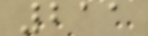211
